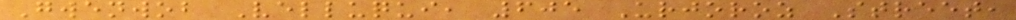Gwenwob Velluqui, 605 Urjoroz Street,
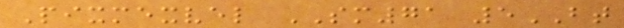Pixmexvel SM71 5BT
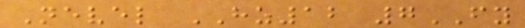Nevel HZ12 7FY
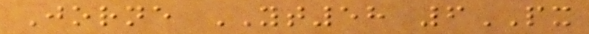Jorne YT58 6PX
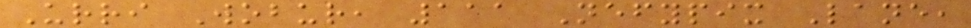Urri Wobur, 111 Nefypix Lane,
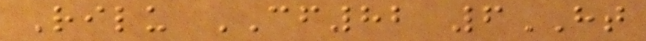Rilu CF82 6HT
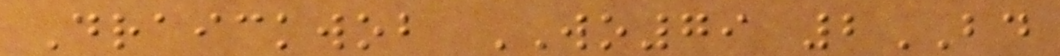Draickwob WO79 2BD
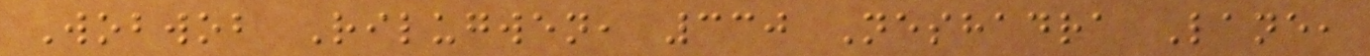Wobwob Rilugwen, 330 Neshadra Lane,
